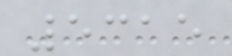5315
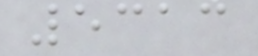5313
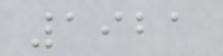1921
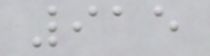915
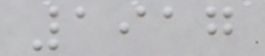1917
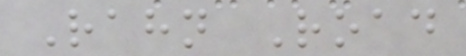Rahn Road
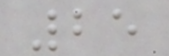25
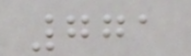771
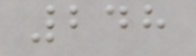248
